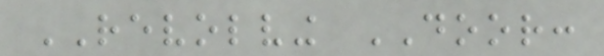REVOLVING DOOR:
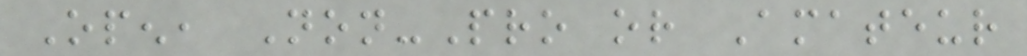Open, Non-Pro or Amateur
